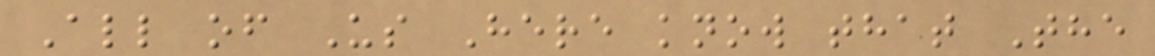All of Us Here know that The
